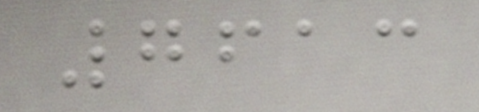7613
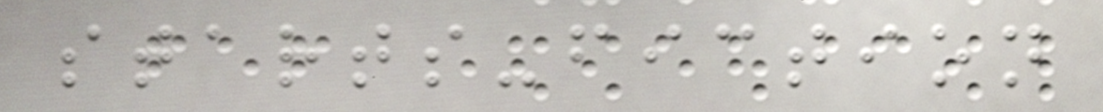starts-fiction
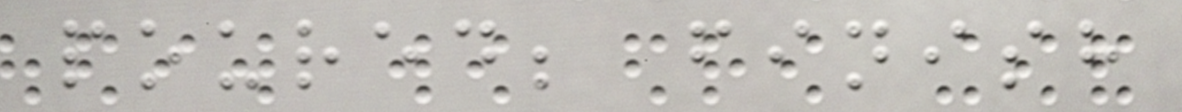poured; finish
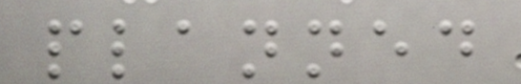planned
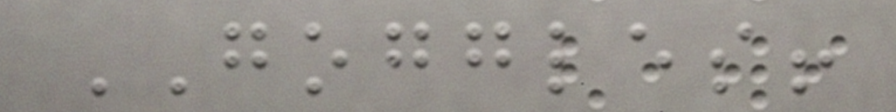GOGGLES!
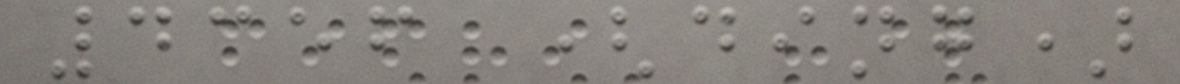4356 (ding)
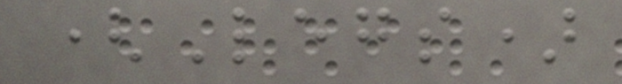(Legs)
